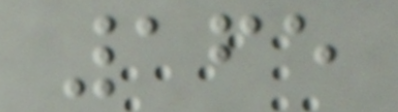165
